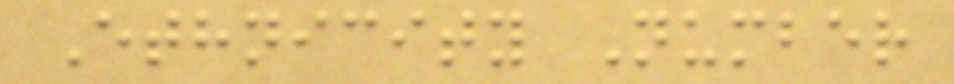Ethnicity Number
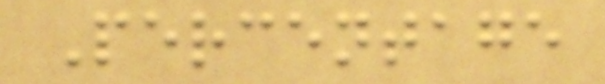Percentage
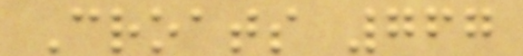Croats 767
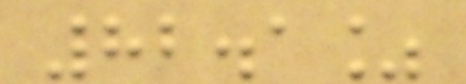82.1%
